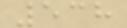538
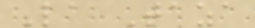La Taza
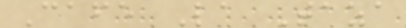Cafe La Taza
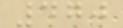470
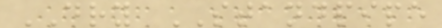DRY STANDPIPE
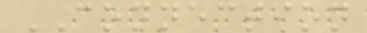CONNECTION
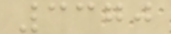3370
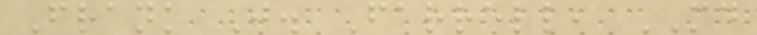Frank J. Farrell, MD
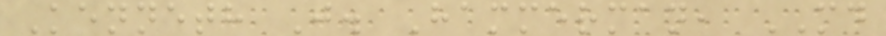Kenneth J. Hammerman, MD
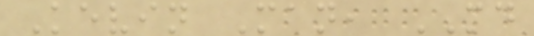Kevin Man, MD
